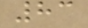83
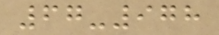67-978
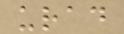urad
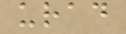urad
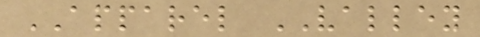APPAREL VALLEY
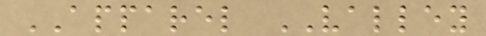APPAREL VALLEY
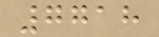7718
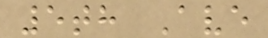5th Ave
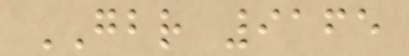GBR 9165
